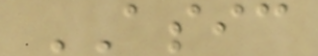ASIC
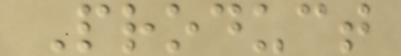Product
